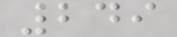249
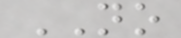NO
